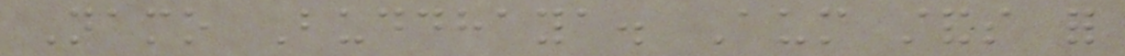Namo Buddhaya. Aum stands for
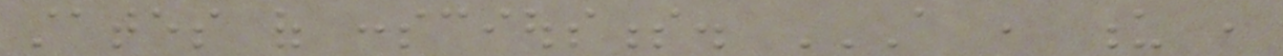states of consciousness. A , U ,
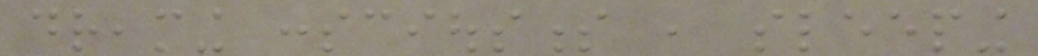dreaming consciousness , sleeping
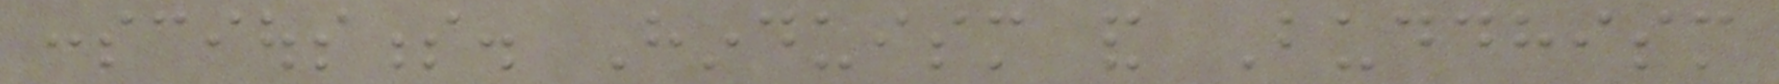consciousness. Hinduism and Buddhism
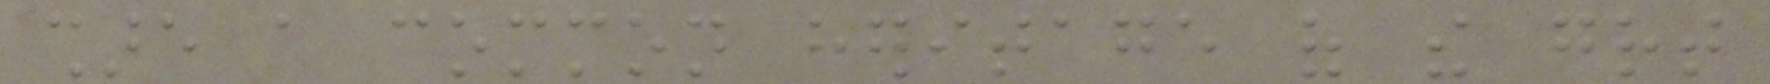share a common heritage of the great
